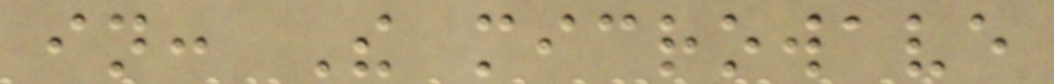in: The microwave
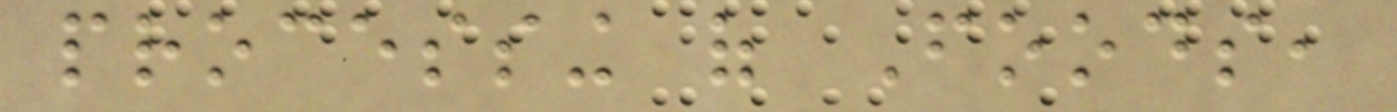processing of Foods,
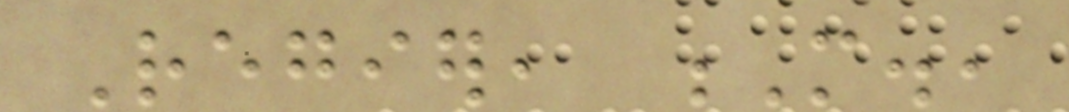Regier, M.,
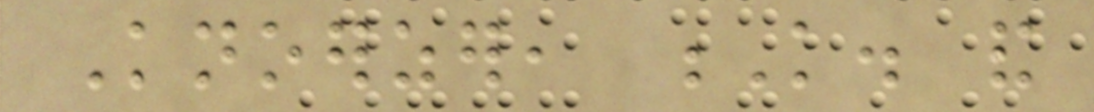Knoerzer, K. and
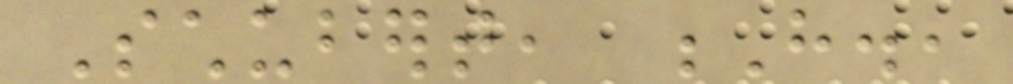Schubert, H.,
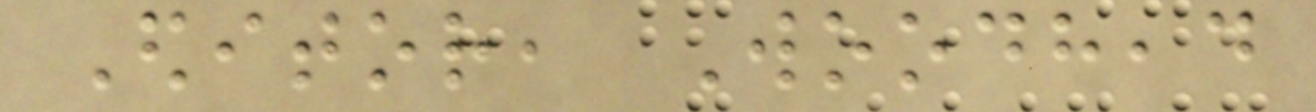Editor, Woodhead
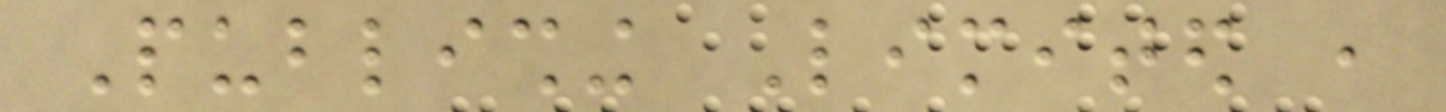Publishing Limited ,
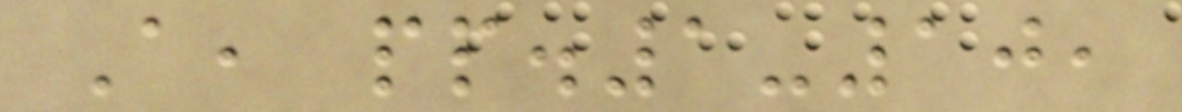A, pp.1-10,
